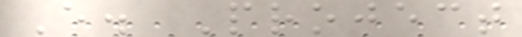E. Project
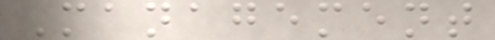Management
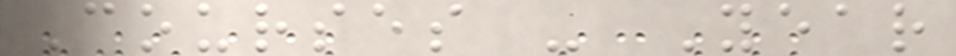Courses - Year
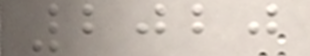2020
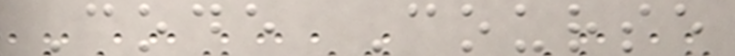Code Course
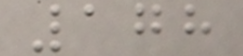178
